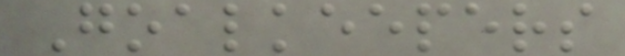Goalkeepers
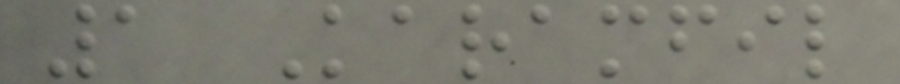1 Karamfil
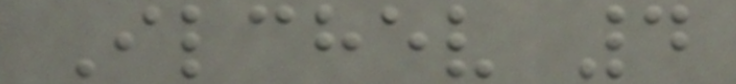Ilchev 4
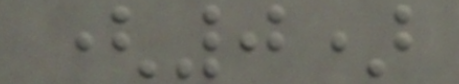(0)
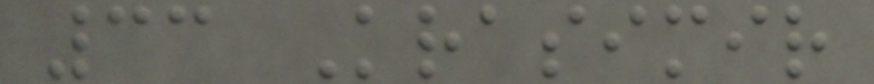33 Krasimir
